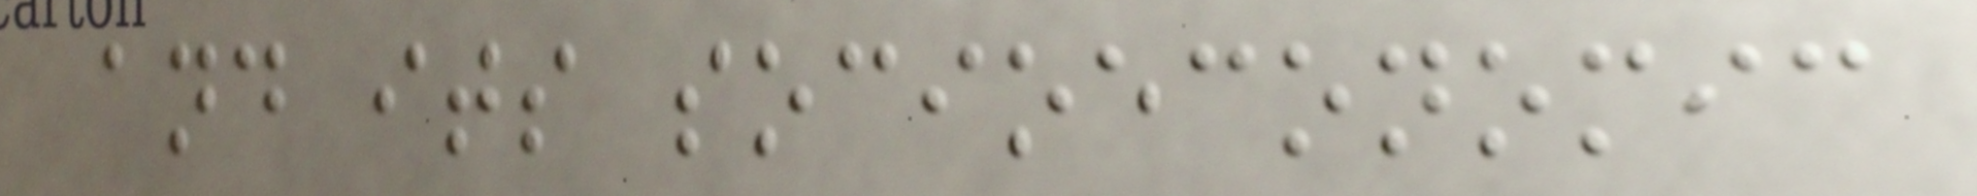and its socioeconomic
